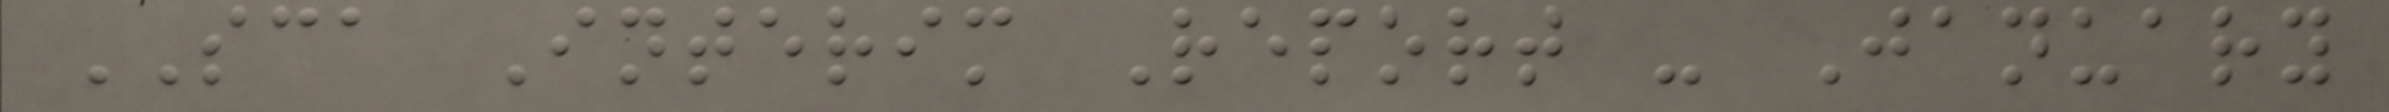SCA Interim Report - January
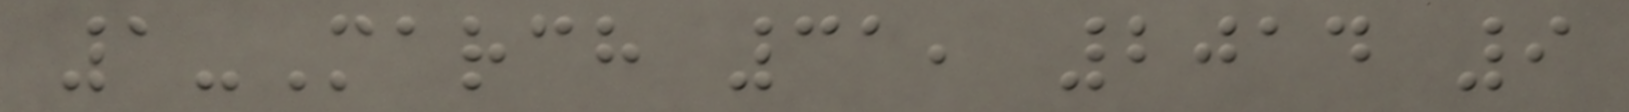1-March 31, 2014 9
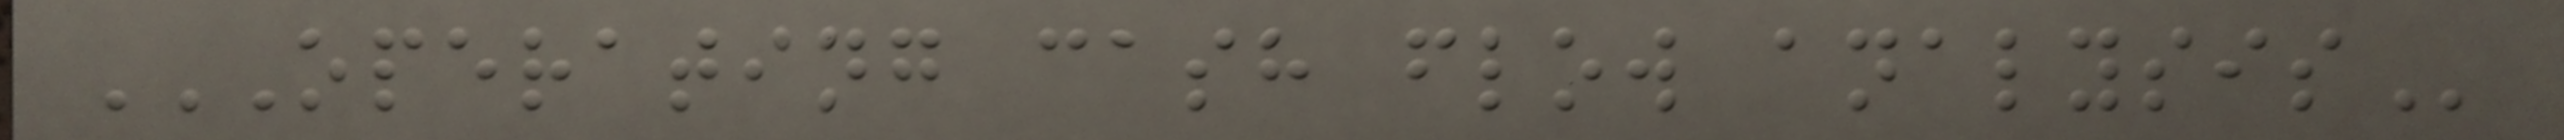OPERATING CASH FLOW ANALYSIS
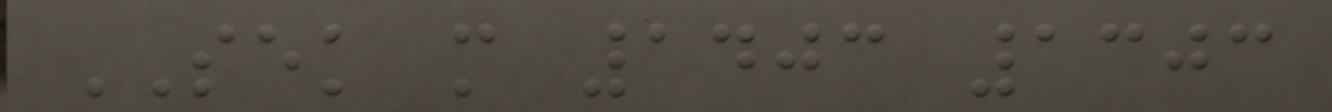SEK m 1403 1303
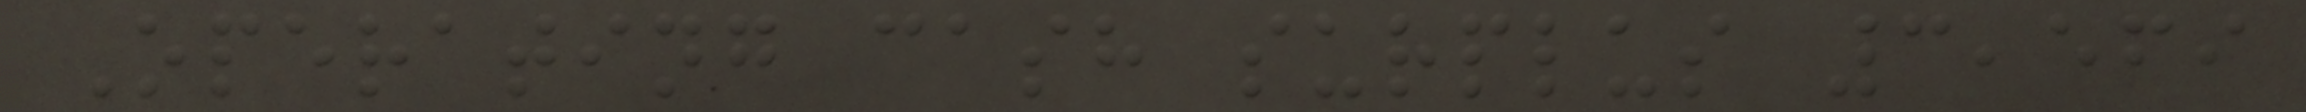Operating cash surplus 3,569
